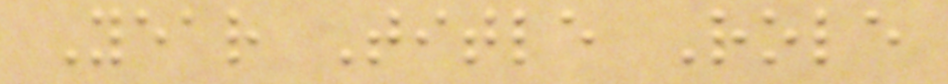Year Title Role
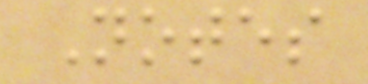Notes
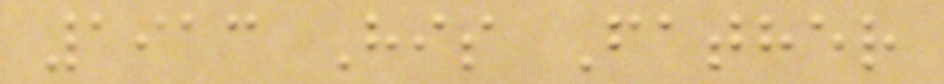1913 His Father
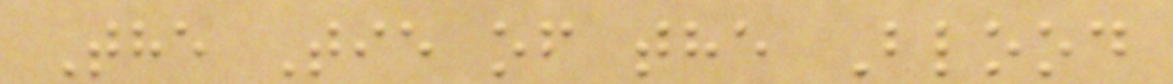The Tie of the Blood
